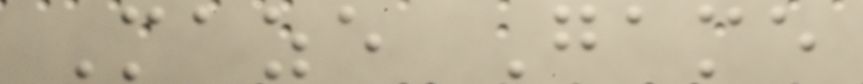Maze Game
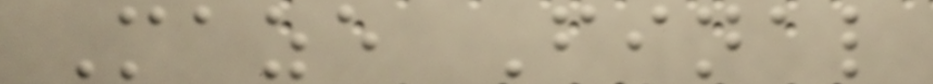Maze Final
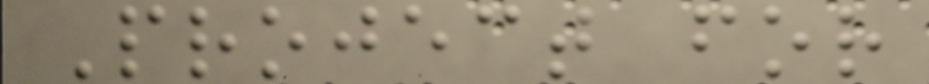Project for
